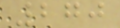270
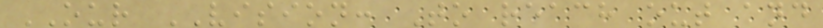OUR VISION: To reach out and
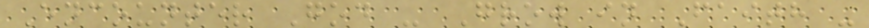Encounter God - Grow in Faith -
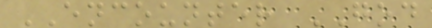ENCOUNTER GOD
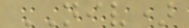NIV)
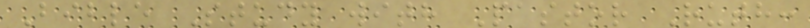Bible Study with Pastor Ruth:
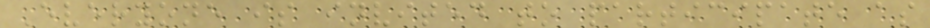Everyone is invited to participate as
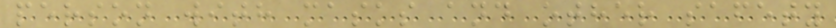person with masks and other safety
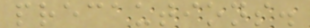precautions.
